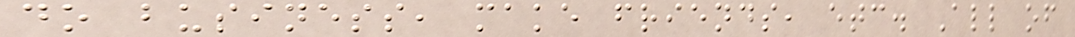do business, make friends, etc. All of
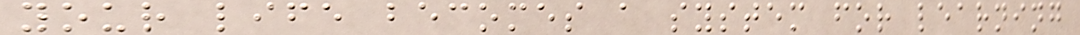your life becomes a system for learning
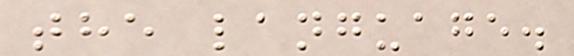the language.
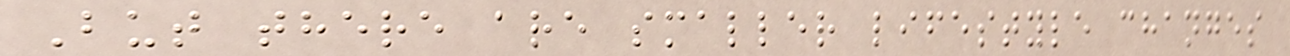But there are smaller lifestyle changes
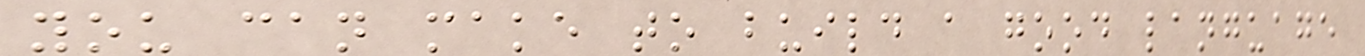you can make to build a good language
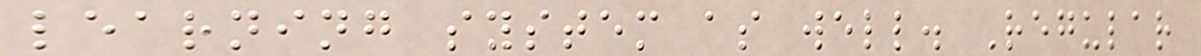learning system as well. Regular
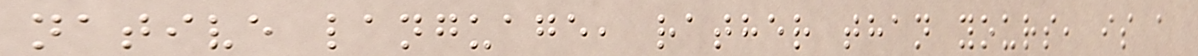native language, rather than yours, is a
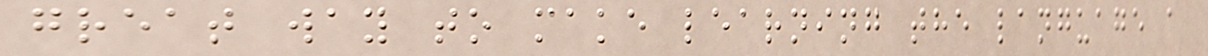great way to make learning the language a
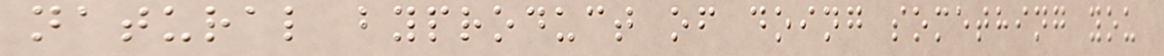natural byproduct of doing something you
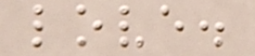love.
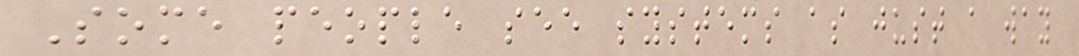Some people see systems as just a way
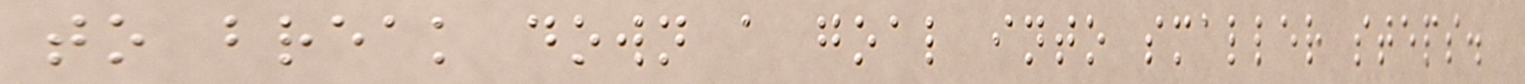to break down a goal into smaller steps.
